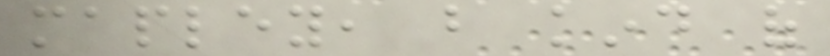mapley, but kind of
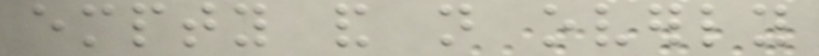empty and not overly
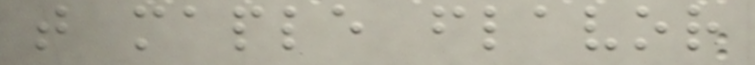that maple flavor
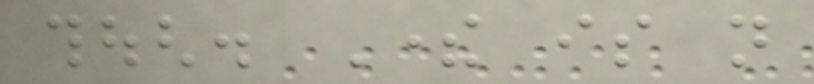though. There is not
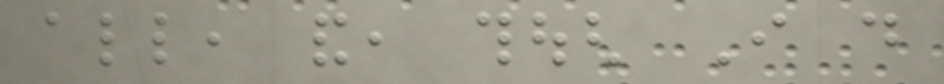all, and, though I do
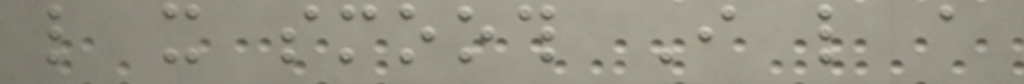like it smooth I like a
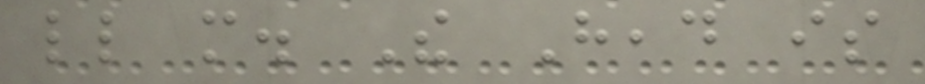little more. The Head is
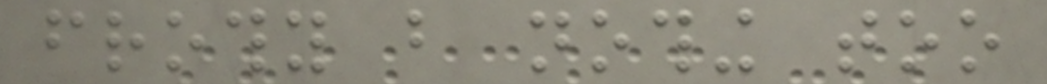frothy but nothing too
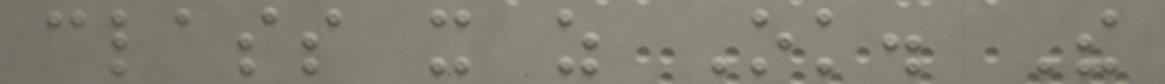class it as Ok. The
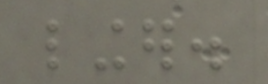linger.
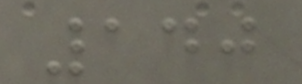140
